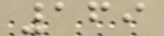169
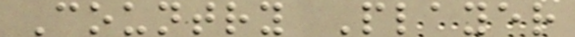Country Player
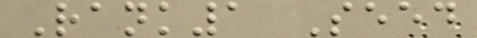Rank1 Seed
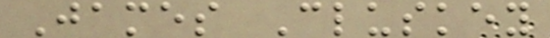James Cluskey
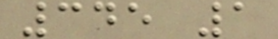345 1
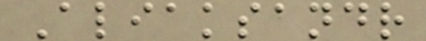Aliaksandr
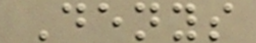Denys
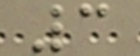3
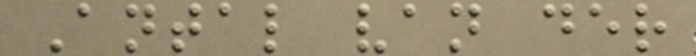Antal van der
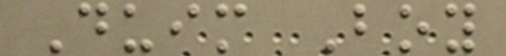Duim Boy
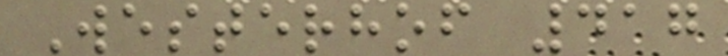Westerhof 417
